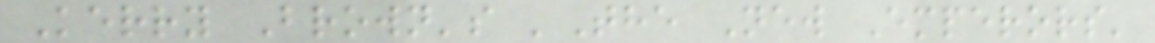Kerry Brown's 'The New Emperors'
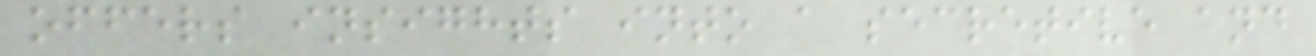offers insights into a secretive and
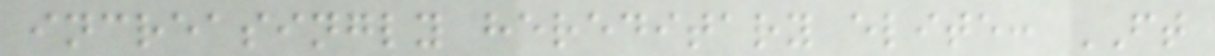increasingly hereditary elite: FT
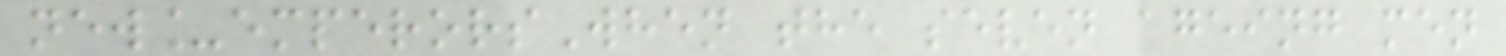new_emperorsWhen the seven ageing men
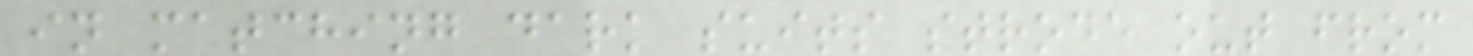in matching dark suits strode out from
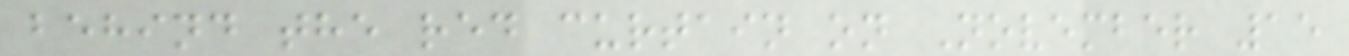behind the red curtain on November 15
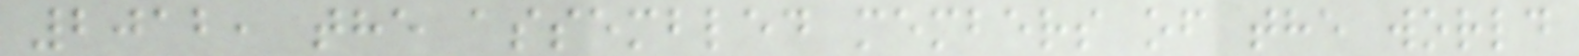2012, the assembled members of the world
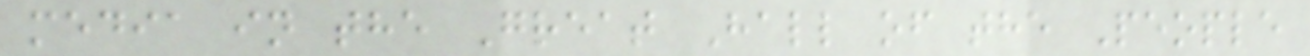media in the Great Hall of the People
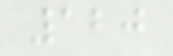120
